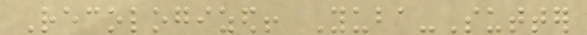Recologized! Yuba-Sutter
